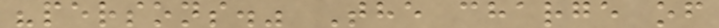"persons." The charge of
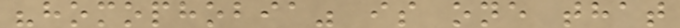"homophobia" is one that
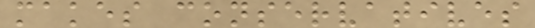makes conservatives
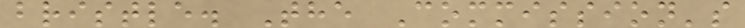bristle. The Commission's
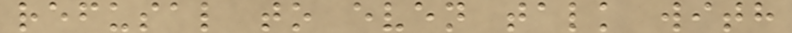refusal to even talk with
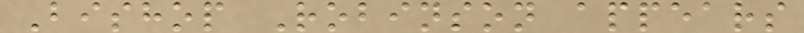Bishop Robinson appears
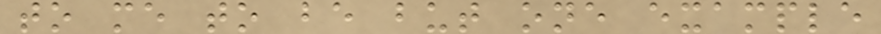to me to be but one example
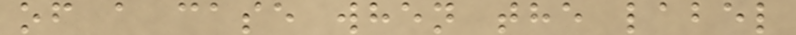of a case when the label
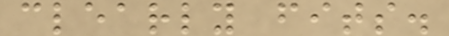clearly fits.
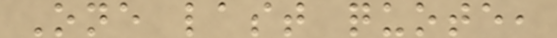One last quote,
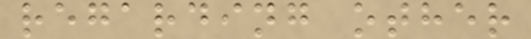regarding other
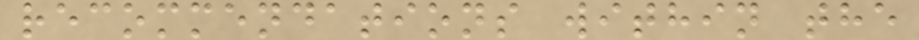recommendations within the
